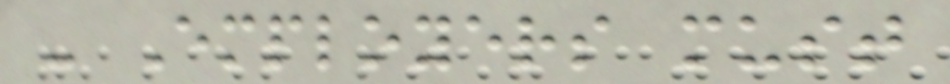- Employers must
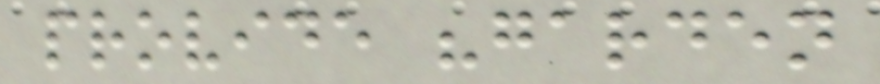provide "garden
